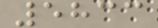5833
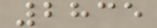2835
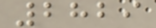2829
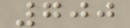700
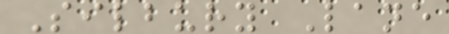Silbury Lane
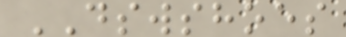DSWSHOES
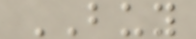BUY
